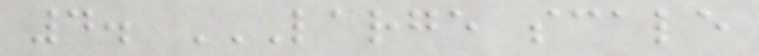4. LARGE SCALE
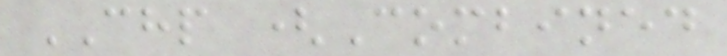CHP (Combined
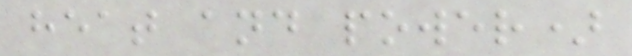heat and power)
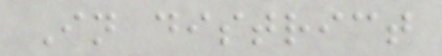In district
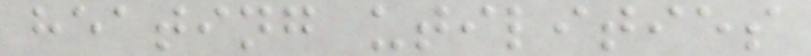heating utilities
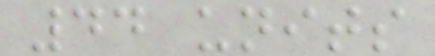44 units
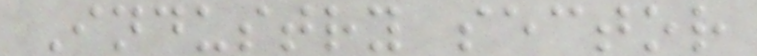Industry sector
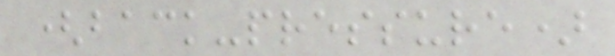(back-pressure)
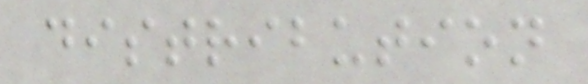distribution
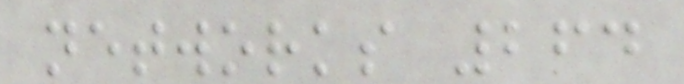networks 264
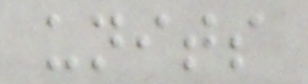units
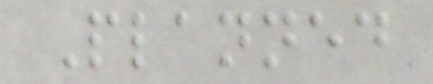Planned
